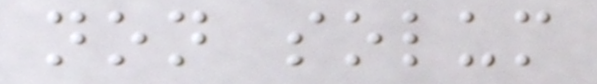non solum
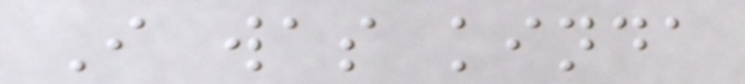I was kinda
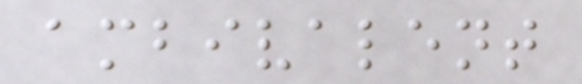ambivalent
